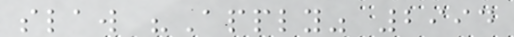slaw "Apply" 2994
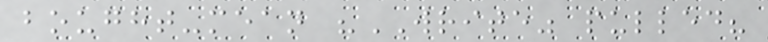bought-mean "WRITE" pulled?
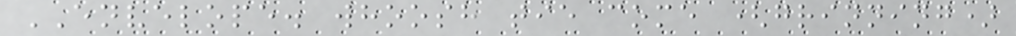ENVELOPE. whoosh tie come (grinning)
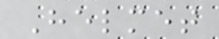Helmet
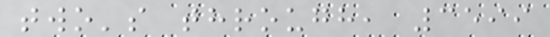two's through, 3599
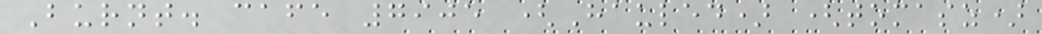Burnt. cafe 7905 (Hauled) (tomasz)
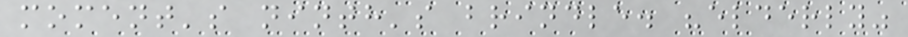moment's ninth's brindle. "elderly"
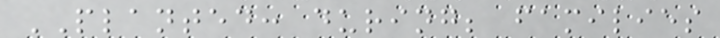PLANTED: during; families
